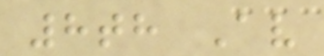8th Av
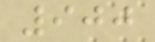900
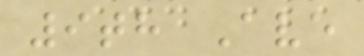9th Ave
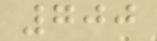700
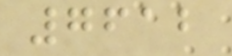7612
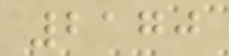2170
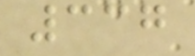337
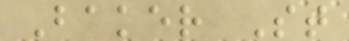Baker St
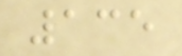135
